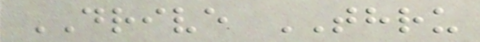DRIVE THRU
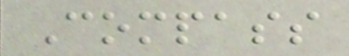Compass
